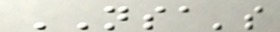NSA's
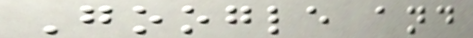Google and
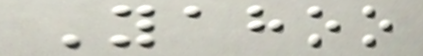Yahoo
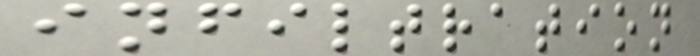infiltration
